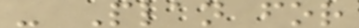- Plan for
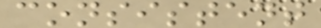consistent
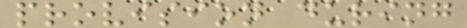provision during
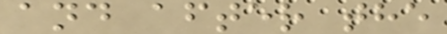and after the
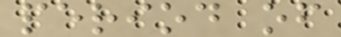period of
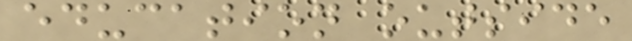education outside
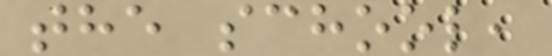the school,
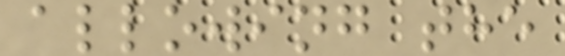allowing the
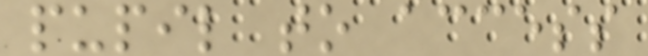pupil to access
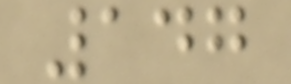147
